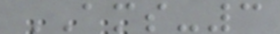AMS-3
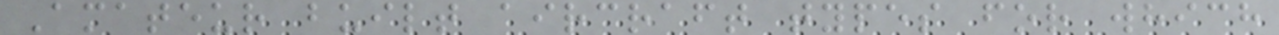Amateur built aircraft types for which
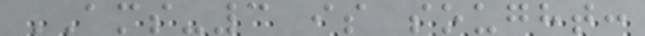AMS-3 is sought:
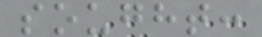sought:
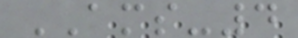AMS-4
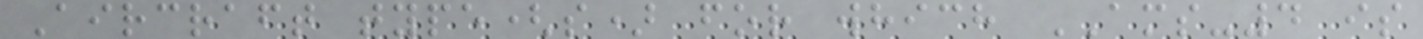Aircraft type(s) for which AMS-4 is
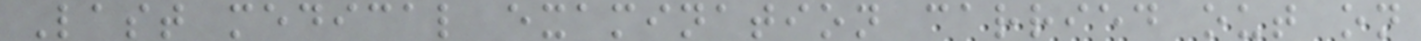Last medical examination carried out on
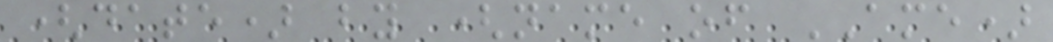(date) by (name of AME)
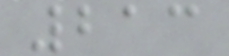213
